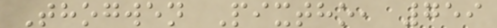Thogwen Pixtho, 759
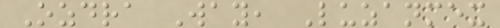Ozdra Way, Luzanmex
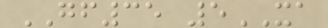GF35 5XA
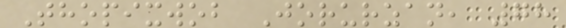Thopixwob Jorurzan, 78
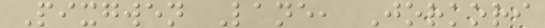Pixgwen Lane, Jorkori
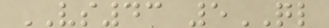VS43 5QL
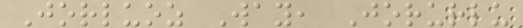Jorluoz Way, Jorurlu
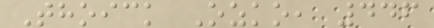Thoick Ozko, 446
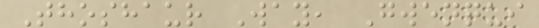Thoshaur Way, Gwenqui
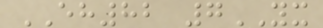EH82 7YX
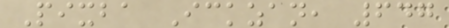Pixba Ickzan, 647
